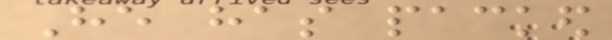He has packed
